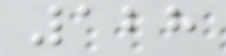128
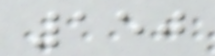150
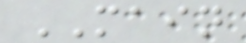MAIN
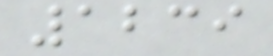1239
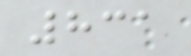831
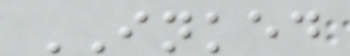INKED
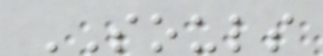SOULS
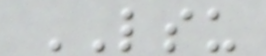LSU
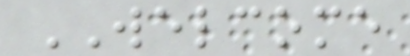WELCOME
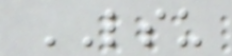LSU
